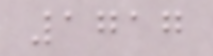1717
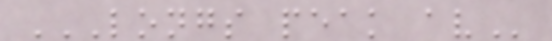LONGS PEAK AV
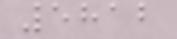5812
